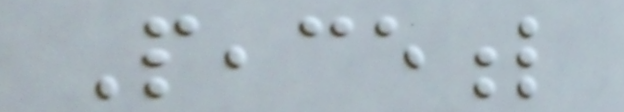Peaceful
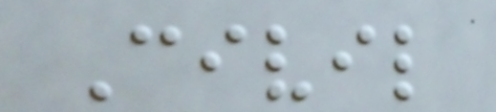Civil
